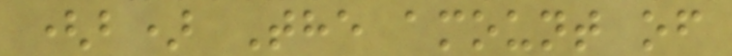(b) The amount of
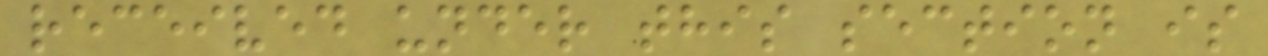received under this section is
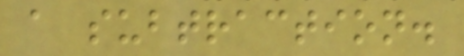a subtraction.
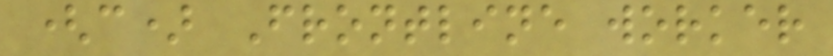(c) Frontline worker
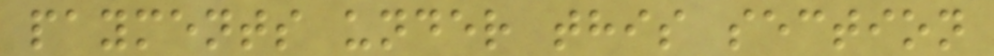payments under this section
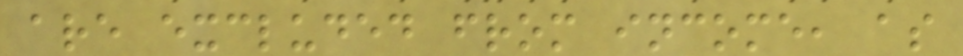are excluded from income, as
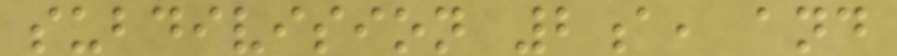subdivision 2a, and
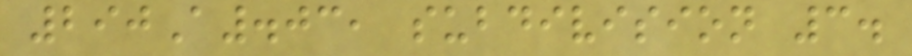290A.03, subdivision 3.
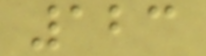123
